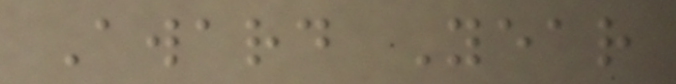Award Year
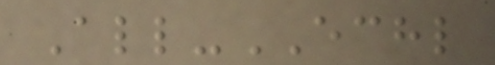All-ECHL
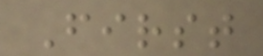First
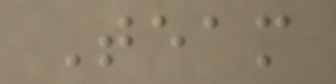Team
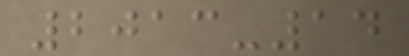2013-14
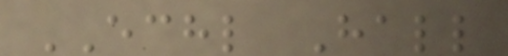ECHL Hall
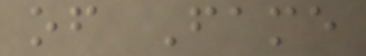of Fame
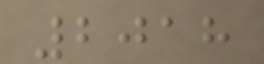2018
